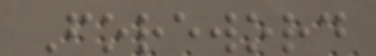Foreword
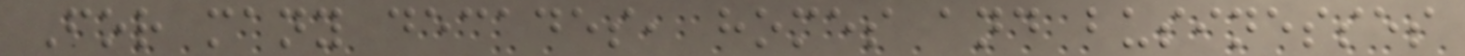For many decades, homes and businesses
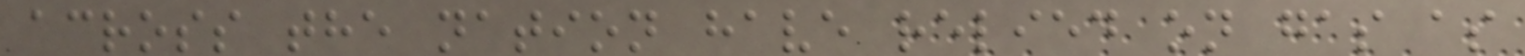across the nation have relied on gas as
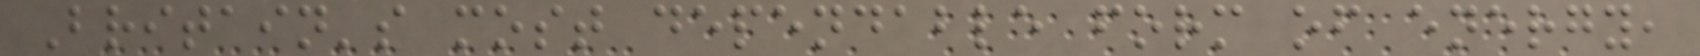Britain's most dependable form of energy,
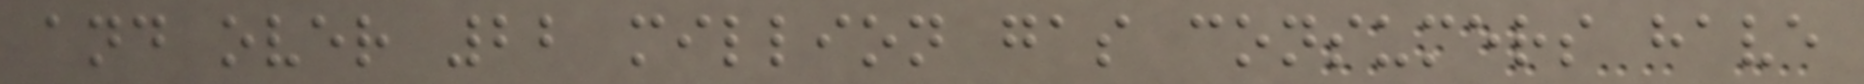and over 22 million gas consumers have
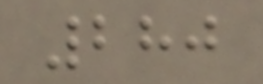280
